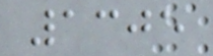1305
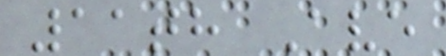11th Ave
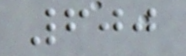600
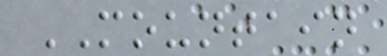MOUNTAIN
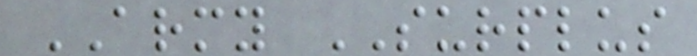ARMY SURPLUS
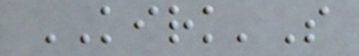KIRK'S
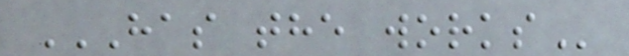HAS THE WORKS
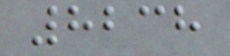8238
